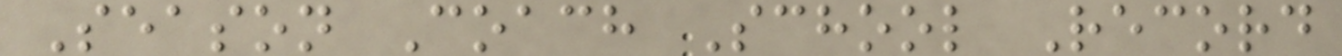Season Coach School Record
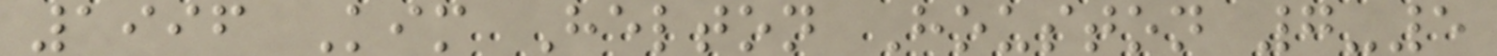1996 Kim Helton Houston 7-5
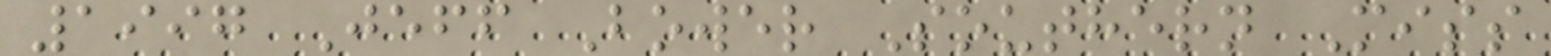1997 Jeff Bower Southern Miss
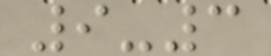9-3
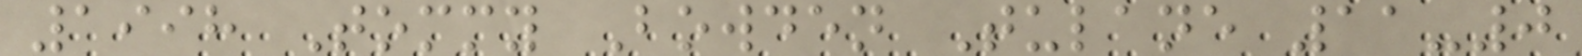1998 Tommy Bowden Tulane 11-0
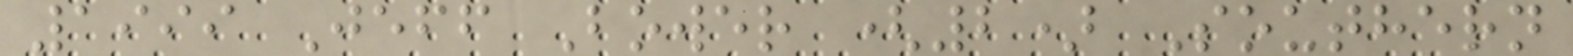1999 Jeff Bower (2) Southern
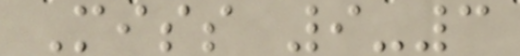Miss 9-3
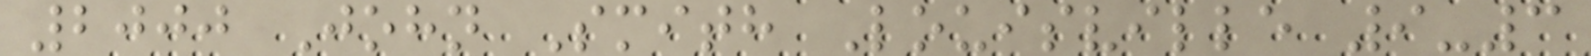2000 John Smith Louisville 9-3
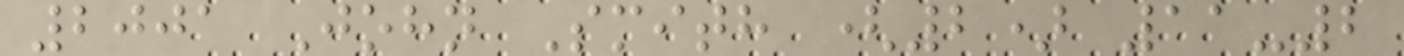2001 John Smith (2) 11-2
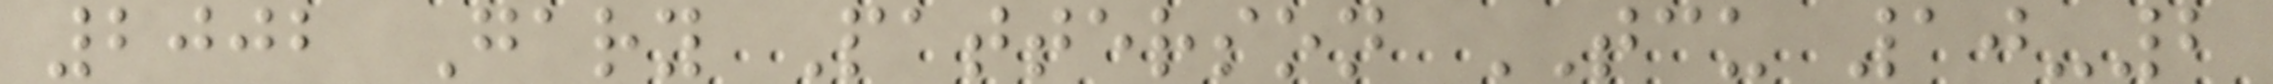2002 Gary Patterson TCU 10-2
